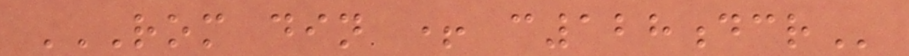ROM DIN + C128DCR
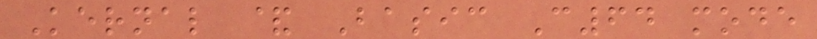Kernal & Basic C64 mode
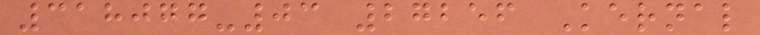318077-03 27256 Kernal
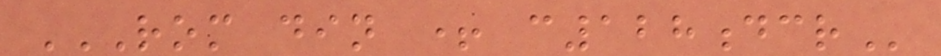ROM DIN + C128DCR
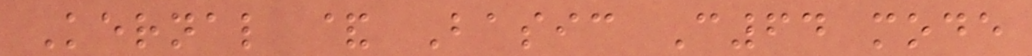Kernal & Basic C64 mode
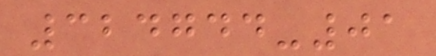324744-01
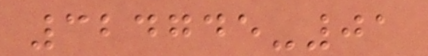324745-01
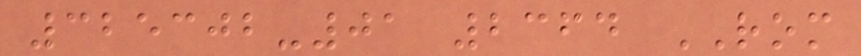325302-01 2364 ROM
